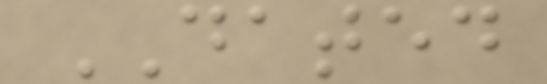DATED
